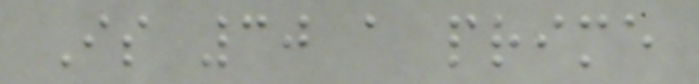Is 30 a prime
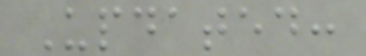Updated:
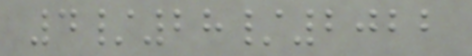4/28/2022
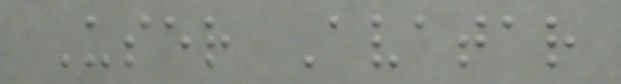User Avatar
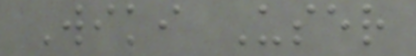Wiki User
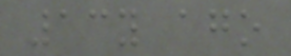13y ago
